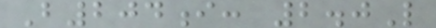B204i: 2.0L
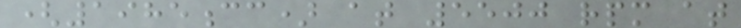(1985cc) at 5500 rpm at
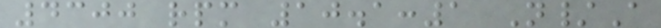4300 rpm 10.1:1 N/A
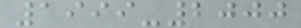1999-2000
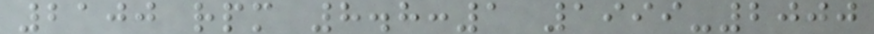2100 rpm 8.8:1 1999-2000
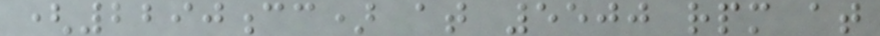(2290cc) at 5500 rpm at
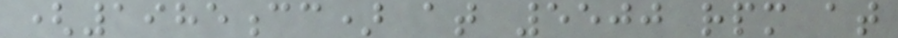(1985cc) at 5500 rpm at
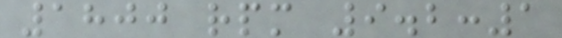1800 rpm 9.2:1
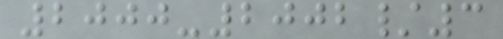2000-2002/3
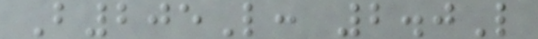B205L: 2.0L
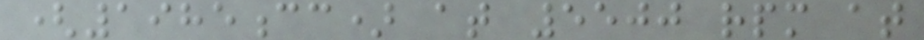(1985cc) at 5500 rpm at
